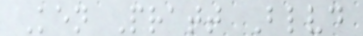Ken Pratt Blvd
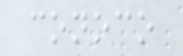conoco
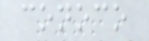conoco
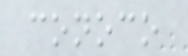conoco
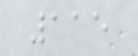115
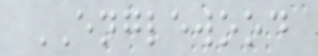ENGLEWOOD
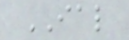IAL
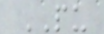PU
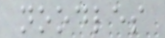noodles
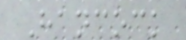Hancock
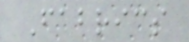Fabrics
